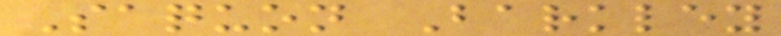Saquon Barkley
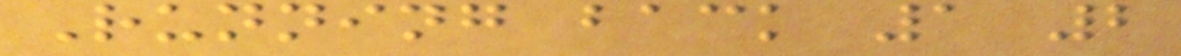Running back 1 2
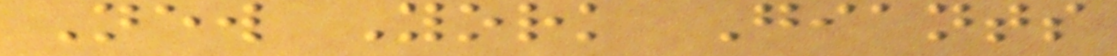New York Giants
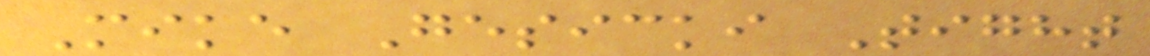Mike Gesicki Tight
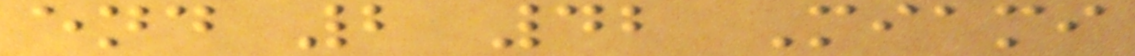end 2 42 Miami
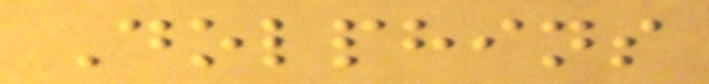Dolphins
